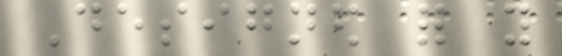Designed for you
